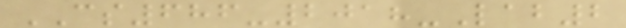CS686-2018-Lab2
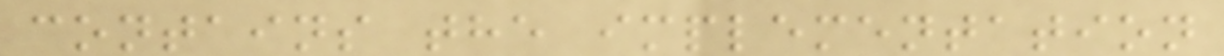contains the implementation
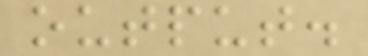output.
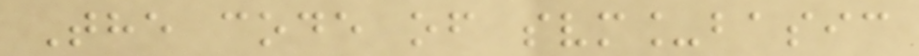The code of svm_basic
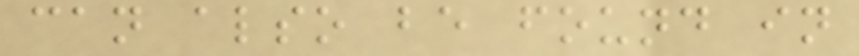can also be found in
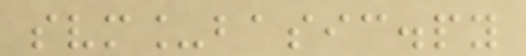svm_basic.py
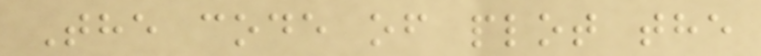The code of plot the
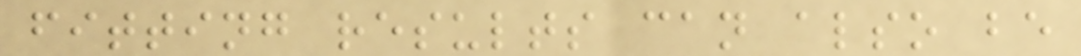fitting results can also be
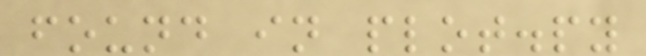found in plot.py
